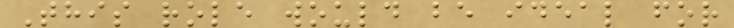This role would be ideal for
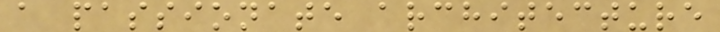a passionate architecture
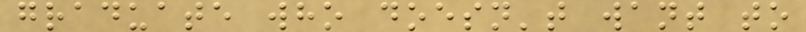graduate who doesn't want to
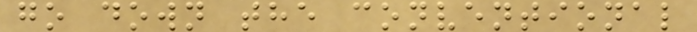go down the conventional
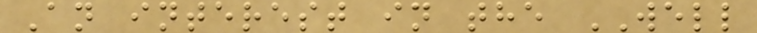An interest in the WELL
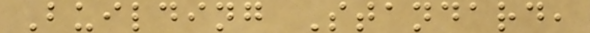Building Standard,
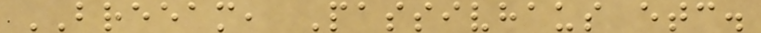BREEAM, Passivhaus etc.
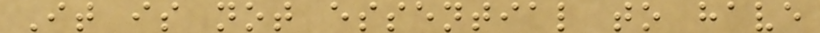It is not essential to have
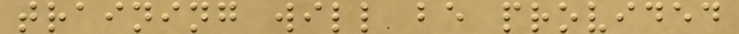training will be provided
